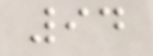94
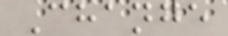Change
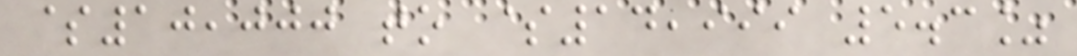$10,000 to $14,999 5.3%
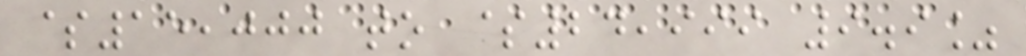$15,000 to $24,999 9.9%
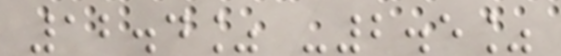12.4% -2.5%
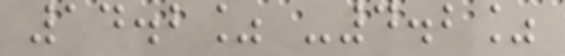14.2% -4.2%
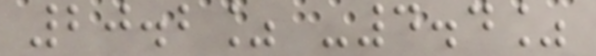20.2% -4.4%
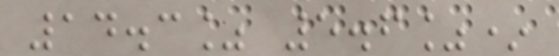14.3% 5.6%*
